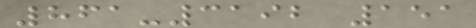861-3192 151
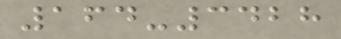164-3428
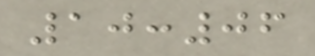10:06
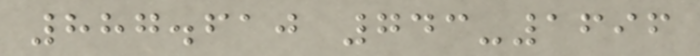887.610 743-1696
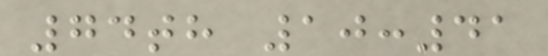74th 10:41
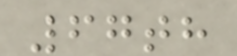67th
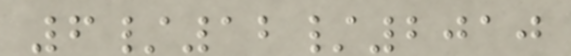6/12/2010
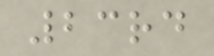23rd
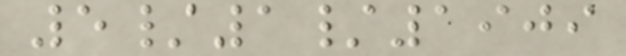5/1/1909
